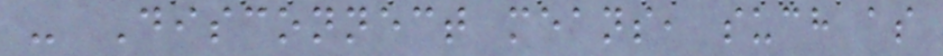- Disconnect means, such as
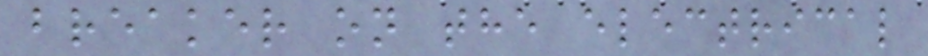breaker on the electrical
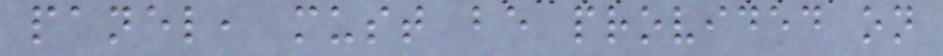panel, must be provided on
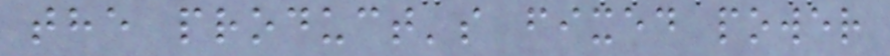the product's fixed power
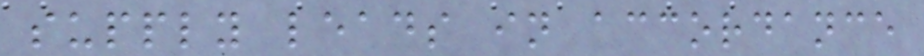supply leads in accordance
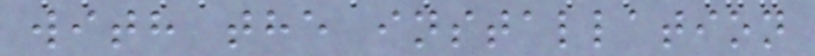with the installation
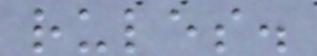rules.
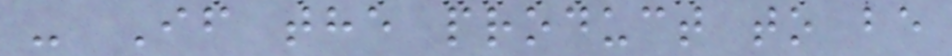- If the product to be
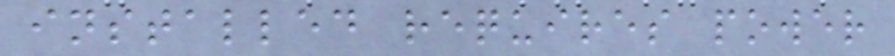installed requires power
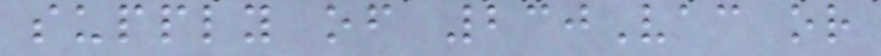supply of 230Vac or
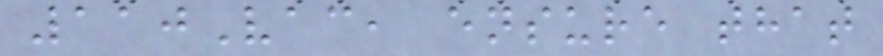110Vac, ensure that
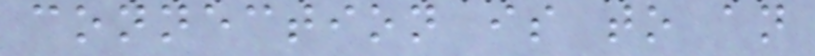connection is to an
